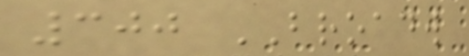300 BROADW
